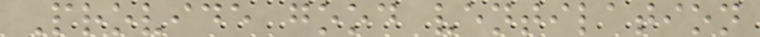Provide good ventilation
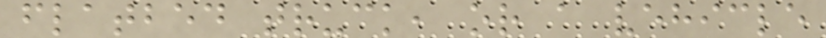flatbed truck, or a vehicle
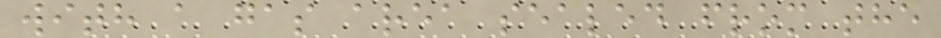with a gas area sealed from the
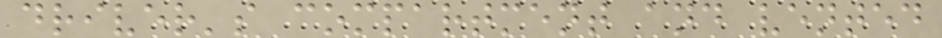driver's compartment and vented
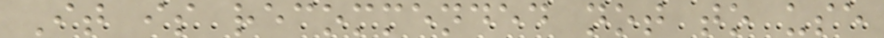It is recommended not to use
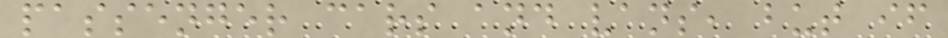passenger cars and vans, but if
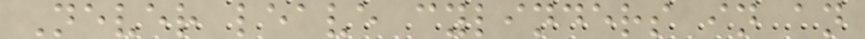Never leave cylinders in an
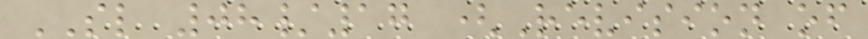SL 08/17 (Revision of
